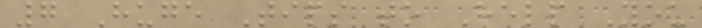7 Huge Tips to Help You
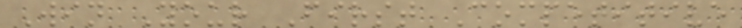Win Your First Competitive
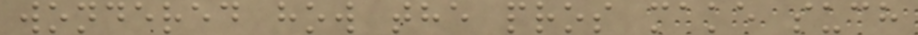wondered how the pros make such
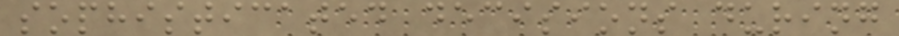sophisticated decisions during
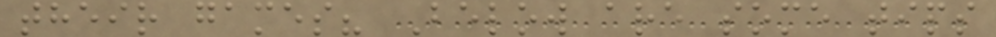their games? Below are some tips
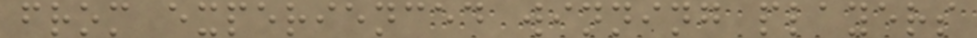from experienced winning players
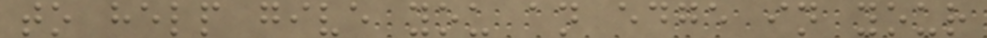to help give you an edge in your
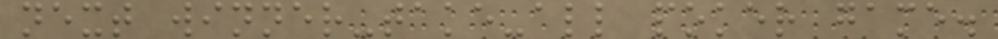next winner-take-all poker game.
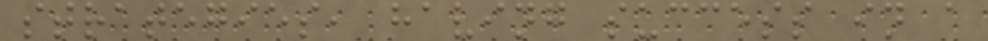strategies, having success in a
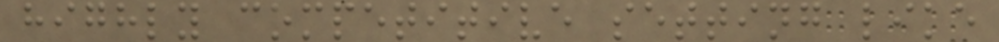highly competitive setting like
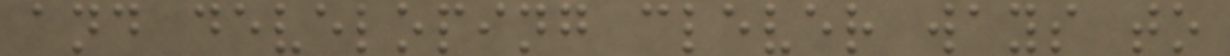and developing clever ways to
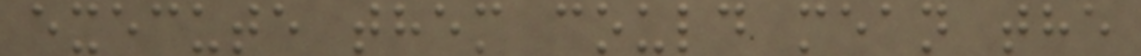execute them could mean the
